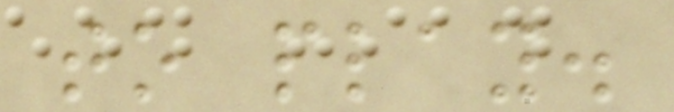to play.
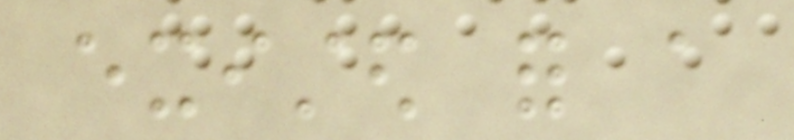existed for a
